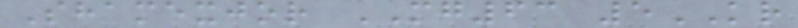Shamexjor MG63 5KR
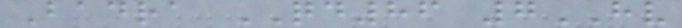Badra QD86 7HV
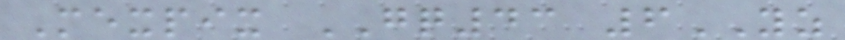Mexpix GQ43 6YZ
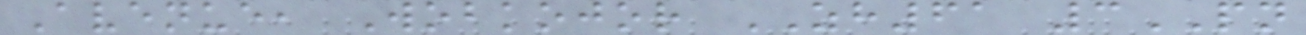Avenue, Wobkojor ZH61 3PN
